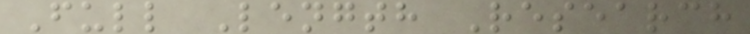Full Length Research
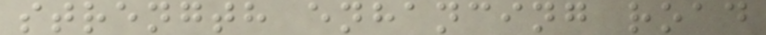strength enhancing road
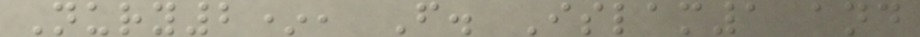Nury2*, F. Islam1 and
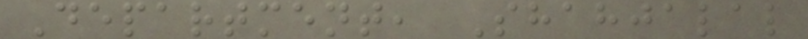Department, Shahjalal
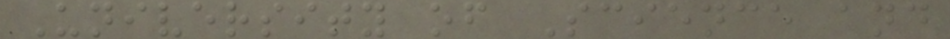University of Science and
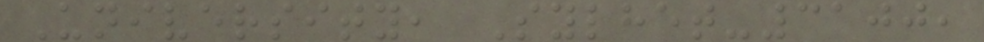University, Sylhet-3100,
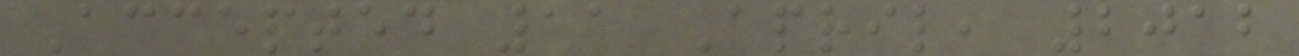Accepted 11 April, 2012
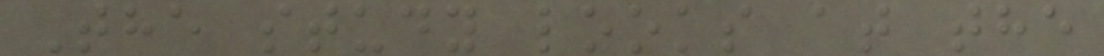The study looks at the
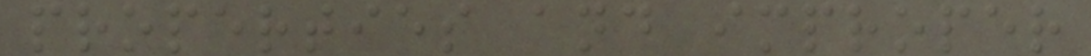properties and improper
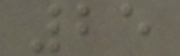25
